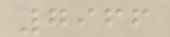7966
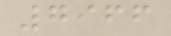7966
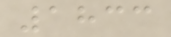1833
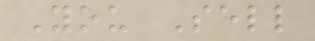You Sell
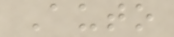Auto
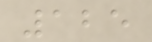125
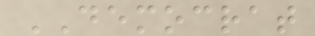DEMOCRAT
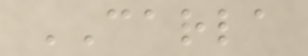CARLA
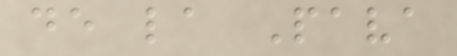de la Pava
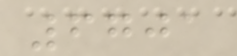6701
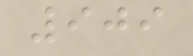909
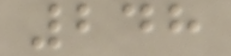248
